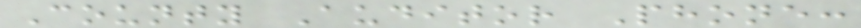County Auditor Phone:
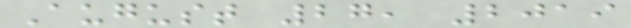August 27, 2019
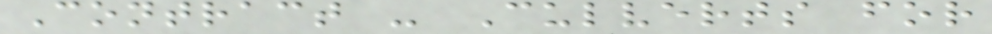Contract - Culverts for
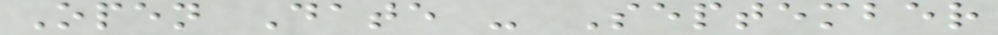Open Date - September
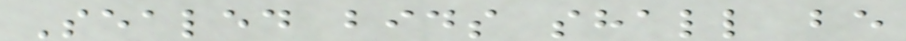Sealed bids shall be
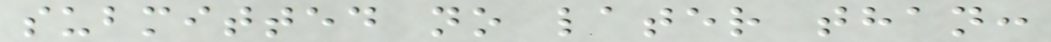submitted no later than:
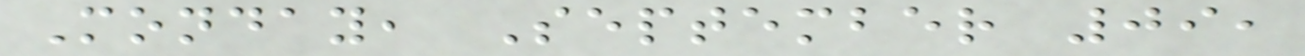Monday, September 09,
